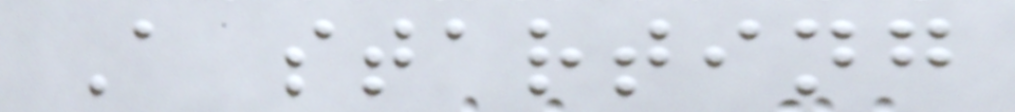A starting
